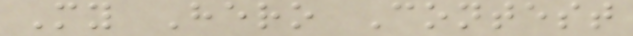My Hero Contest
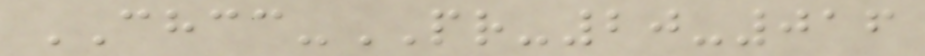CHCC-PR-20-016
